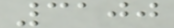3100
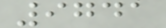9741
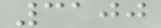3100
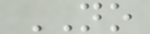NO
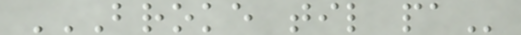BROKE TIL PA
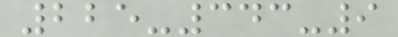225-343-9
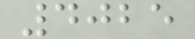4025
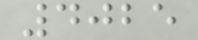4025
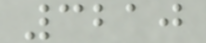3210
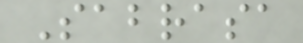Sabrasa
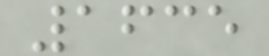1635
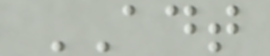ADT
